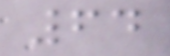64
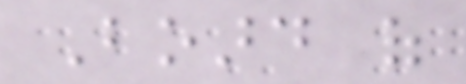Board of
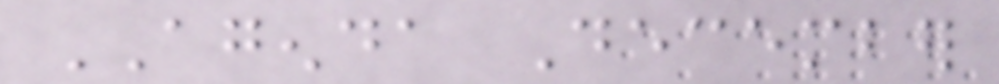AGENDA December
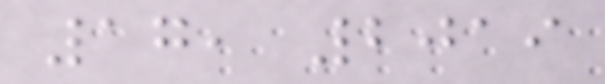17, 2019
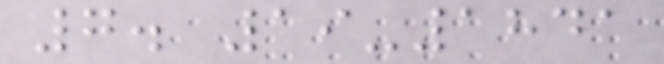7. 19-1841
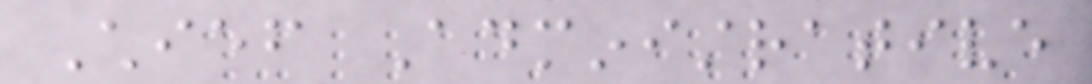Chief Administrative
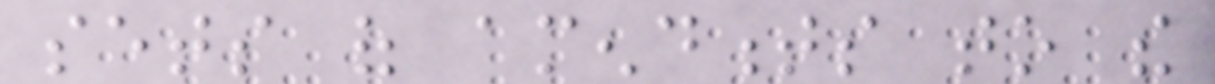sets of amendments to the
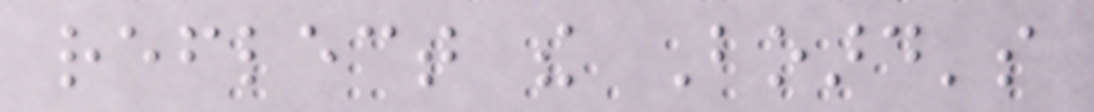reflect the Board's
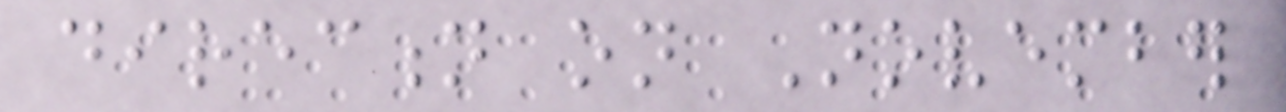direction on November
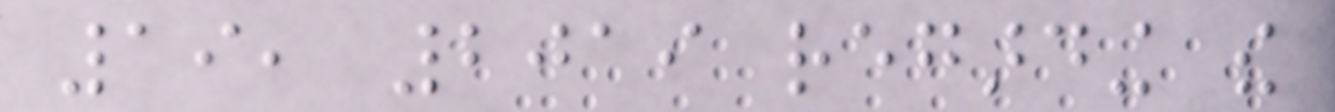19, 2019 regarding the
